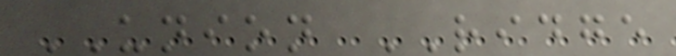UNION RIDGE
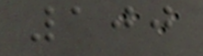100
